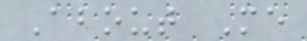About Me
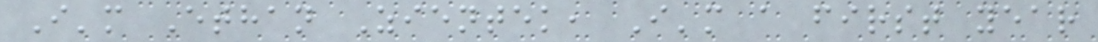I'm Ethan Zientek, I'm a first year
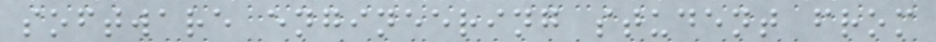software engineering student from
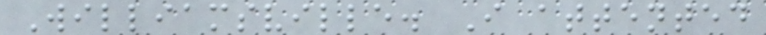Williamsville. I attented
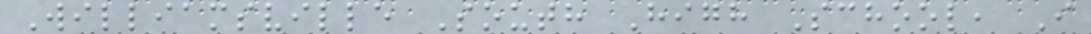Williamsville South High School, I
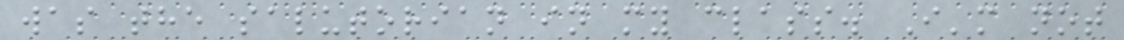was the salutorian in my class. I'm not
